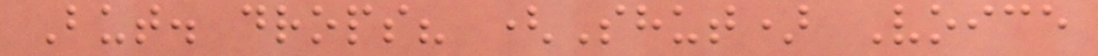But. drops? (Shut) Voice
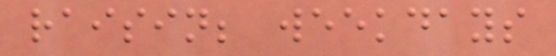raisin; weekdays
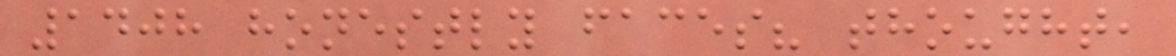1408 honestly faces? thought,
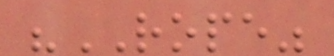"ROPE"
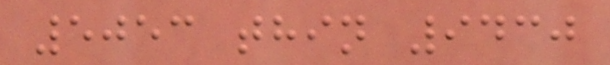5053 thin 9430
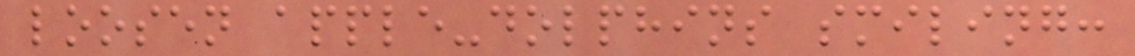loosen apple-dolphins smiling:
